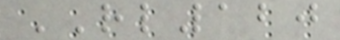RL120
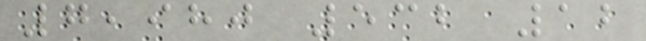7,980 532 12
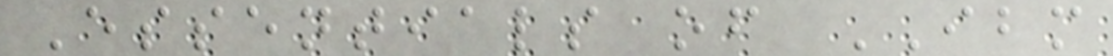Essentials of IBM
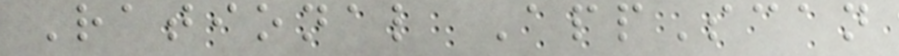Rational AppScan
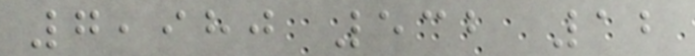7,980 532 12
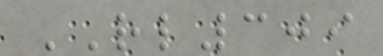RL309
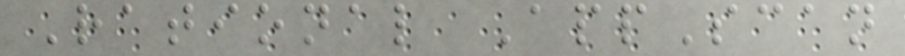Rational AppScan
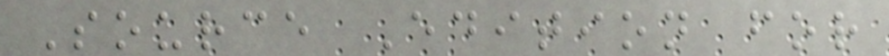Source Edition for
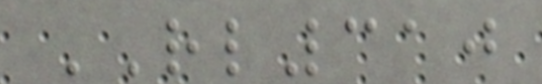RL310
